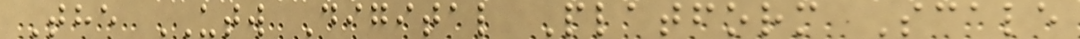The UTW Digital Platform Scale
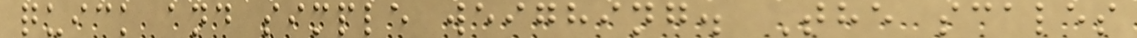quick and simple weighing. The scales
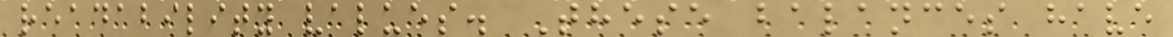readability values. These balances have
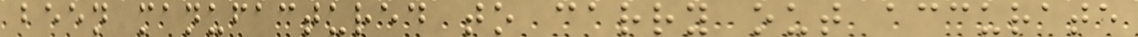been manufactured to carry out accurate
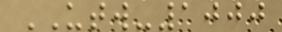UTW-1000
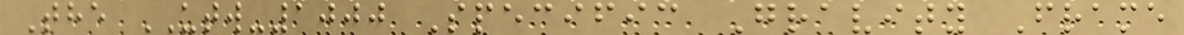The UTW-1000 Specific Gravity Frame
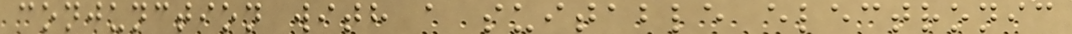conjunction with a suitable electronic
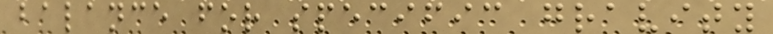balance for specific gravity
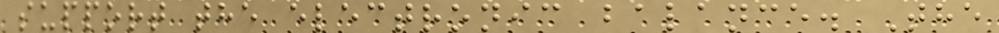support the electronic balance. The
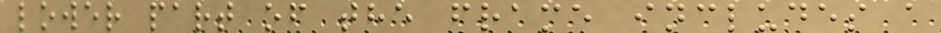lower part of the frame includes a
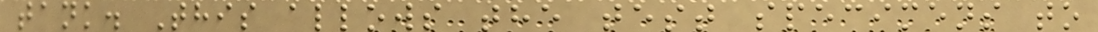tank. This allows the test specimens to
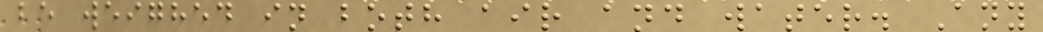be weighed in both air and water. Any
